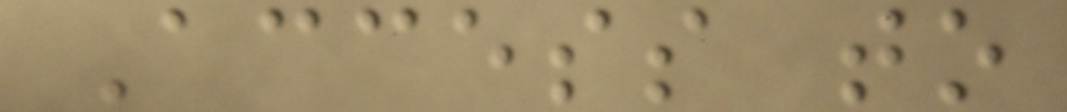Access to
